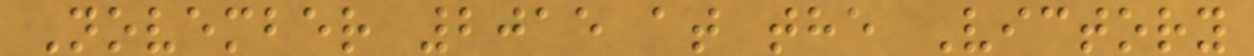November 2015 at the Victory
